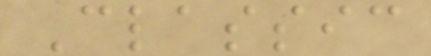Classic
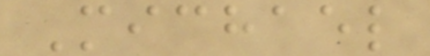Michael
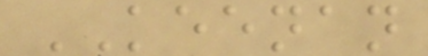KEENAN
